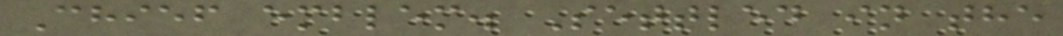Chief emblem. Settled in the
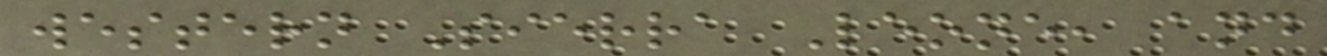western Sierra Leone, and
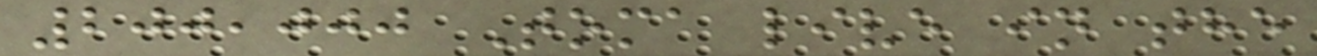200,000 Toma live in the
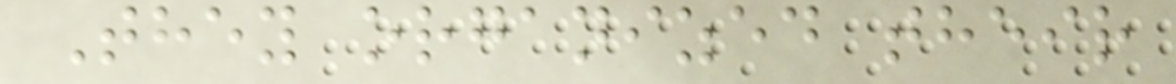They organized their
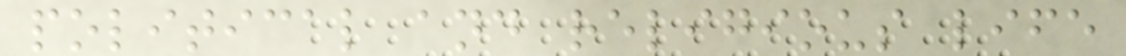political and religious life
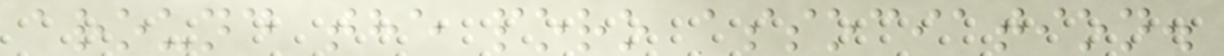around the poro association.
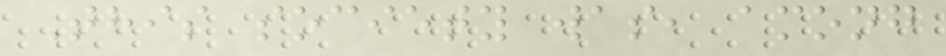This society was, among
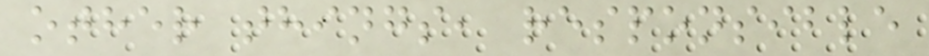other things, responsible
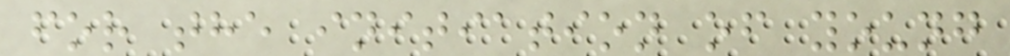for the initiation of young
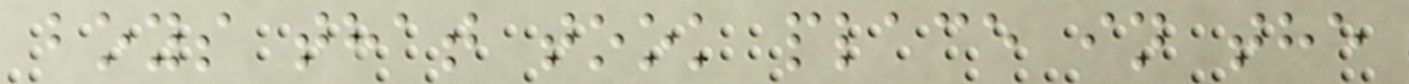boys that took place in the
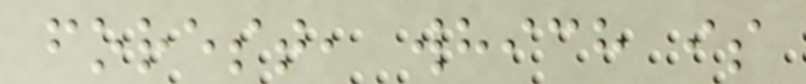forest, which is
